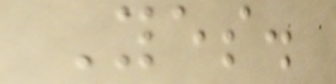Yes.
